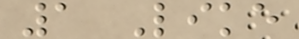1 Like
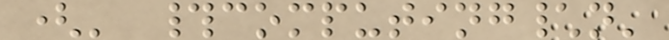(' #computing\n'
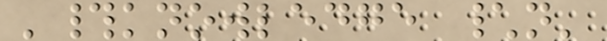'#knowledge \n'
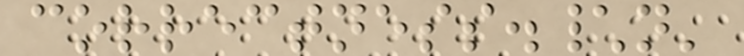correctness.\n'
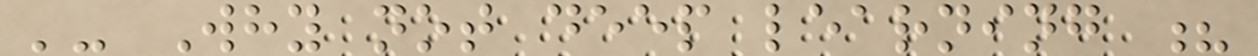'- Why not deep learning ?
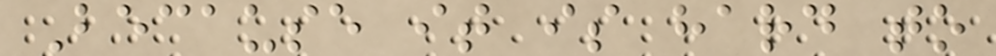Because it is hard to
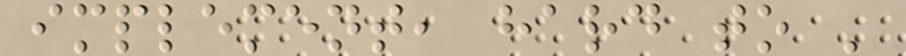implement, hard to '
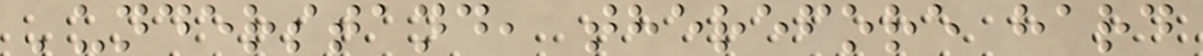'understand, therefore hard
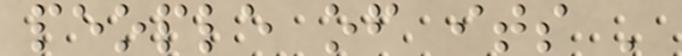people of its '
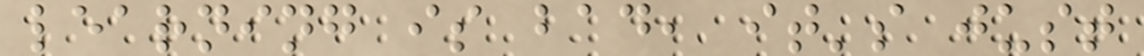learning is bad, it's just
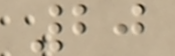20
